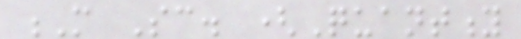M Sc. (Quantity
